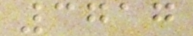3717
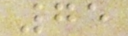75
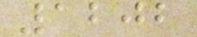1202
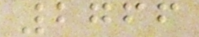2766
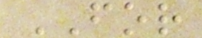FOR
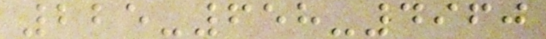225-658-4960
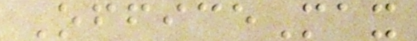OfficeMax
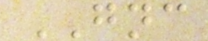GNC
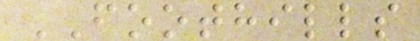FOOTHILLS
